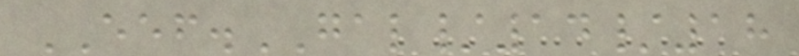EEF.GAL/14/18
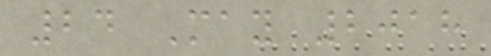24 May 2018
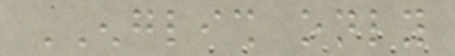ENGLISH only
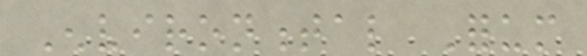Environmental Forum
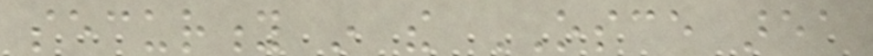security in the OSCE area
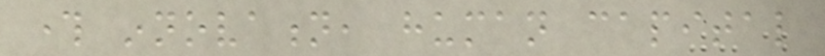through innovation, human capital
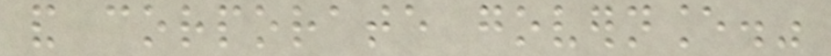and corporate governance."
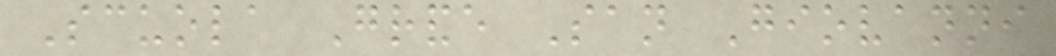Scuola Grande San Giovanni
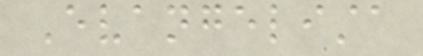Evangelista
